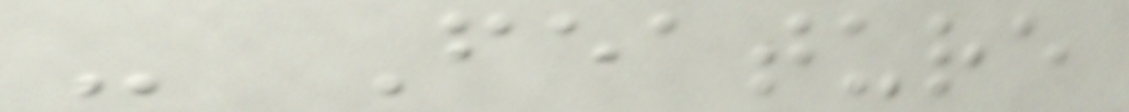- Feature
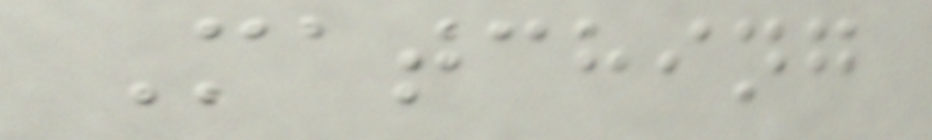Matching
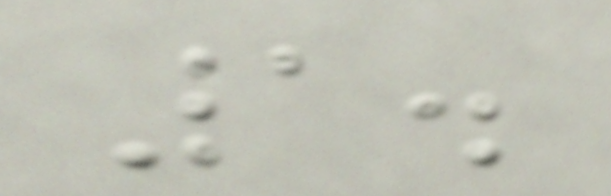1.
